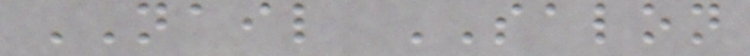NAIL SALON
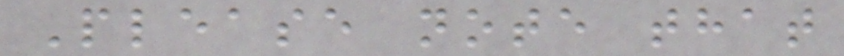Please note that
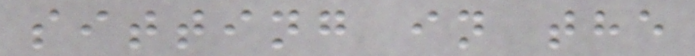sitting in the
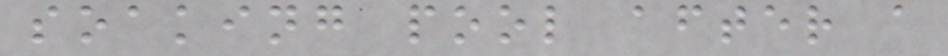soaking pool after a
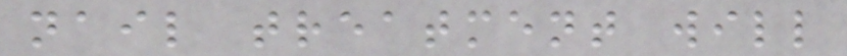nail treatment will
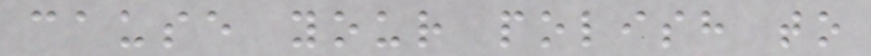cause your polish to
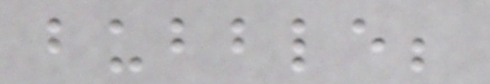bubble;
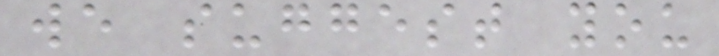we suggest you
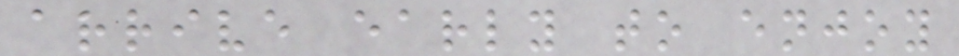arrive early to enjoy
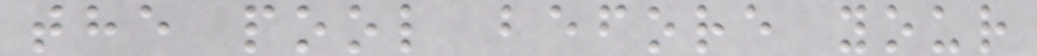the pool before your
